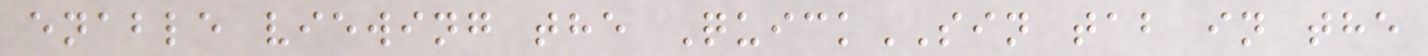enable viewing the QuickSIN tab in the
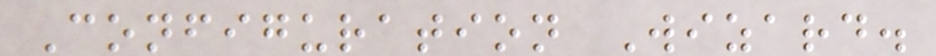Configuration Wizard.
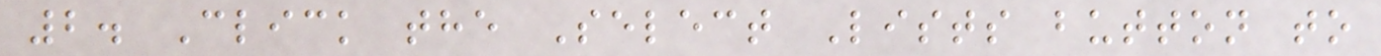2. Click the Select Lists button to
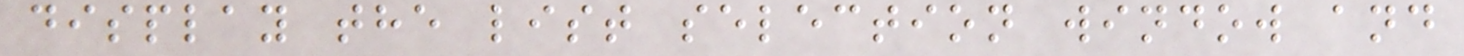display the list selection window and
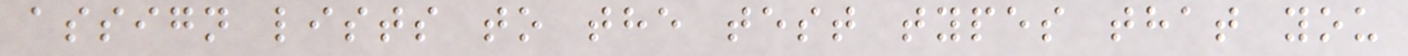assign lists to the test types that you
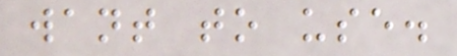want to use.
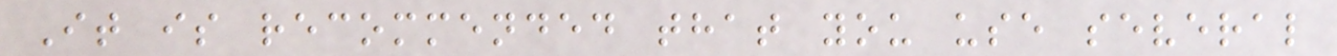It is recommended that you use several
